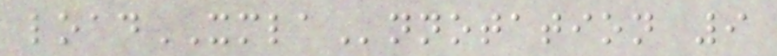loadXMLAnnotation 9
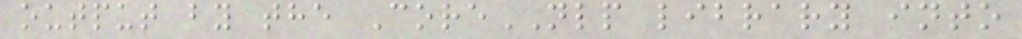output by the CoreNLP library into
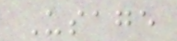Usage
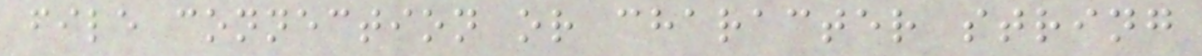file connection or character string
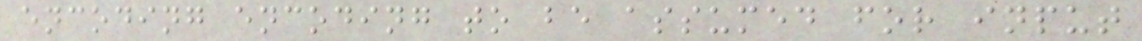encoding encoding to be assumed for input
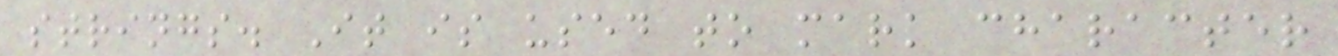strings. It is used to mark character
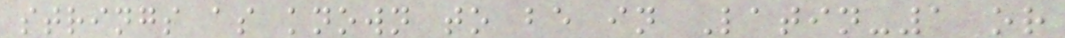strings as known to be in Latin-1 or
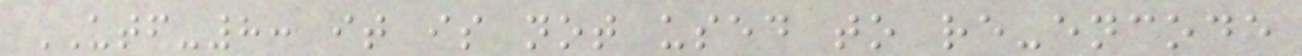UTF-8: it is not used to re-encode
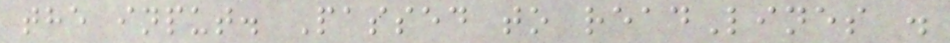the input. Passed to readLines .
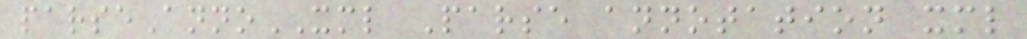parseAnnoXML Parse annotation xml
